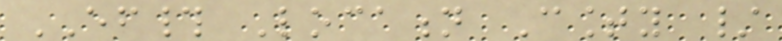EF# Location County /
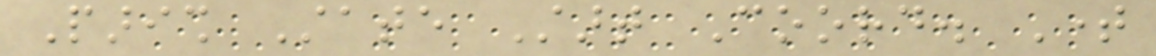Parish State Start Coord. Time
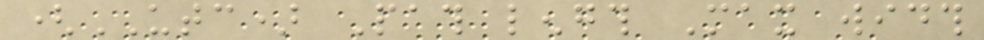(UTC) Path length Max width
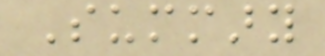Summary
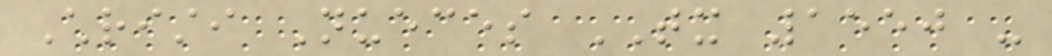Christi Nueces TX 1550 -
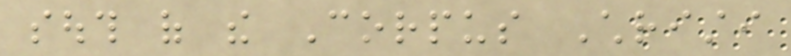south of the Corpus Christi
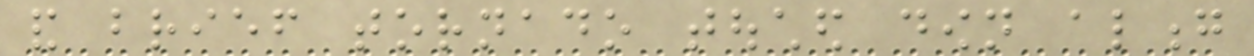and brief tornado touched down along
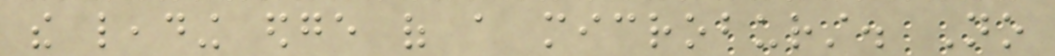the leading edge of a microburst. No
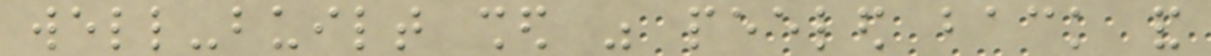well-built shed was peeled back and
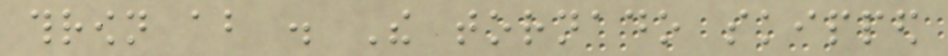thrown about . The tornado skipped
